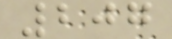207
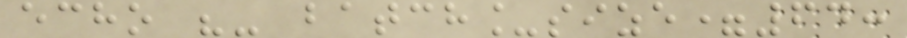echo "- batch_size=64:
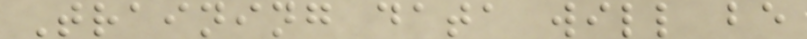Training data will be
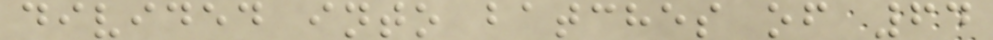divided into batches of 64
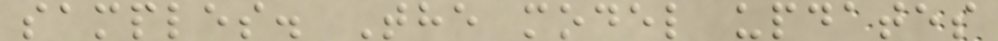samples. The model updates
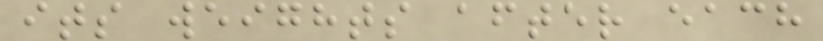its weights after each
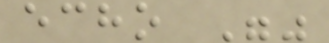echo ""
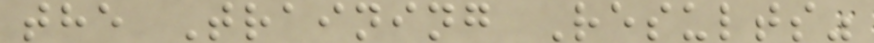the Training Results"
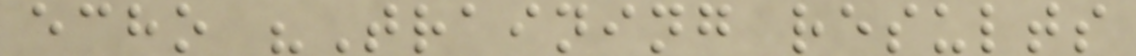echo "Training results
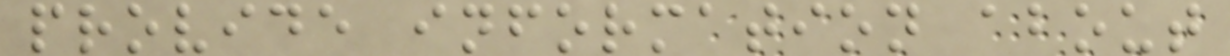provide information about
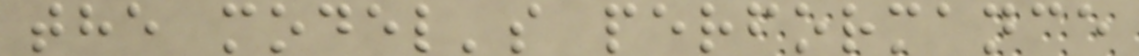the model's performance
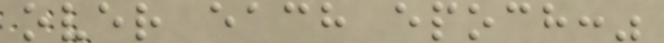over each epoch:"
